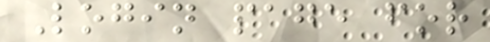Login page for
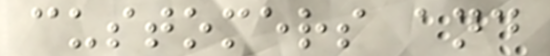customers and
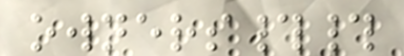owners##
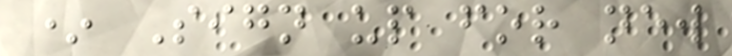* Sign up for new
